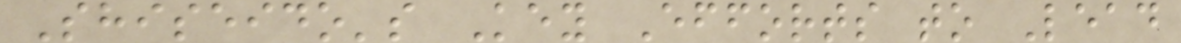Shiseido's Key Efforts to Lead
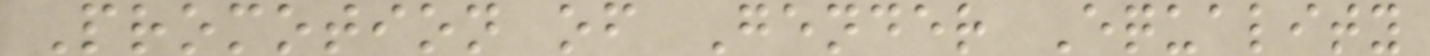Promotion of Gender Equality
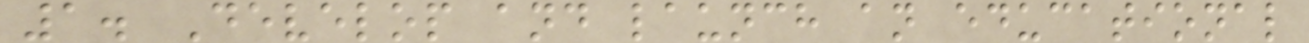1. Develop and launch an educational
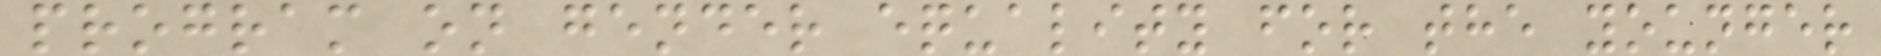program on gender equality for the younger
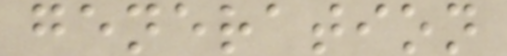generation
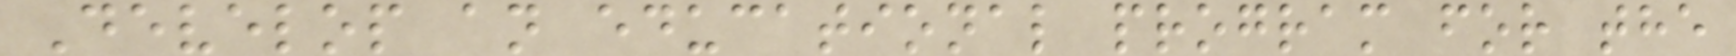Develop an educational program for the
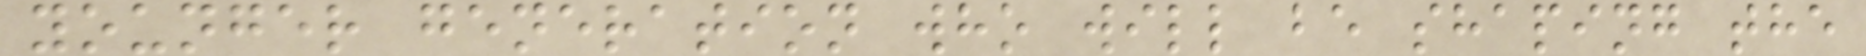younger generation who will be shaping the
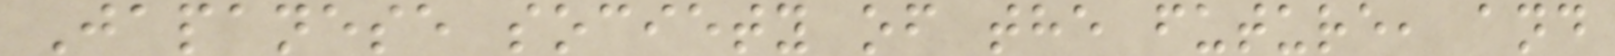Japanese society of the future, and
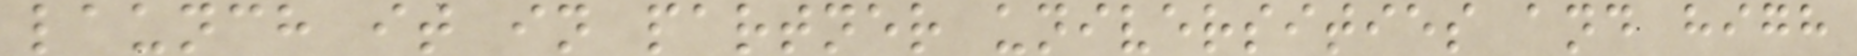launch it in partner universities and high
